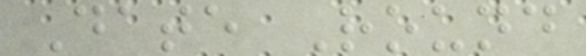Date Round
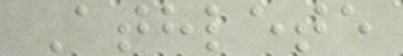Athlete
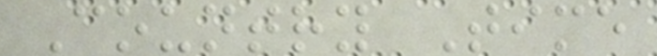Country Time
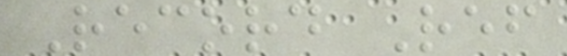Record Ref
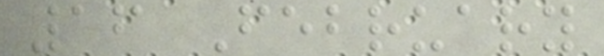16 February
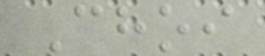Choi
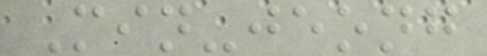Min-jeong
